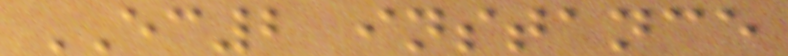EC2 instance
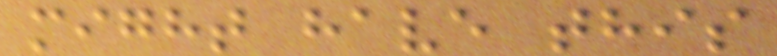might have this
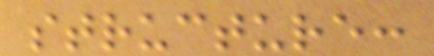structure:
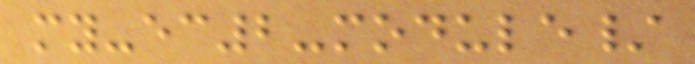my-ec2-module/
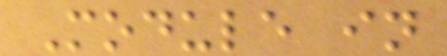Module in
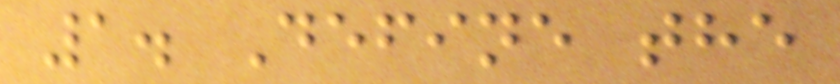1. Define the
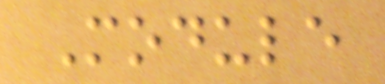Module
